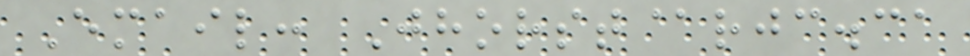Email: Jhorst@rjc.ca
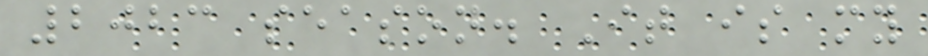2023 season. It is my
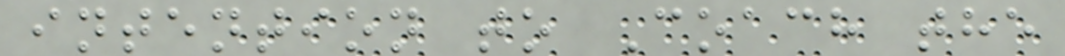intention to Coach the
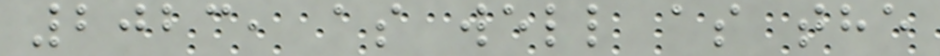2023, as well as the
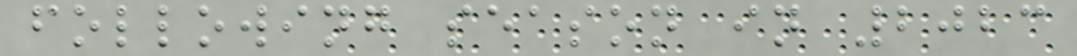following season in 2023
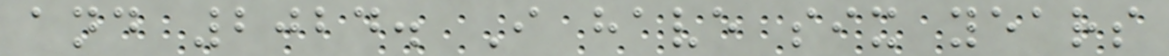and 2024. I have six years
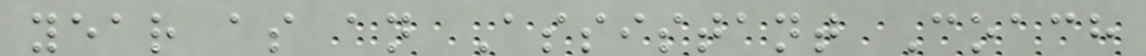year as an Assistant Coach
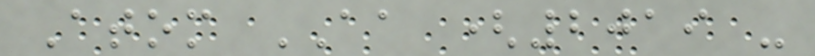Atom AA (2019 -
